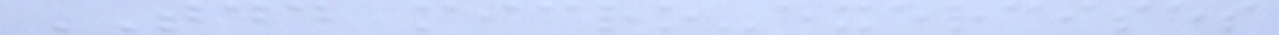TDD micro-exercises
